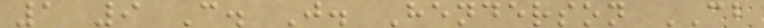1 9 C. J. Henderson CB
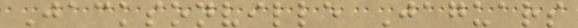Jacksonville Jaguars
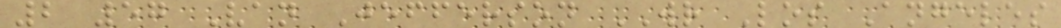2 57 Van Jefferson WR Los Angeles
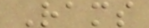Rams
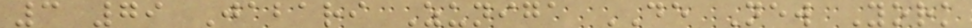3 79 Jabari Zuniga DE New York
